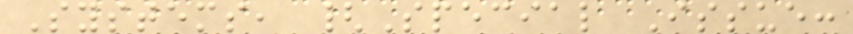Systems, {Special Issue:
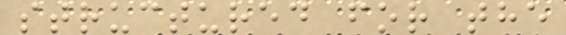structured for the
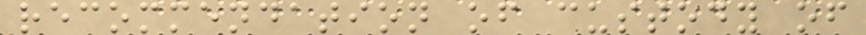recommendation of custody of
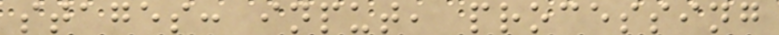stages: input, processing
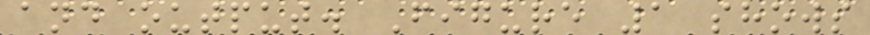and output. Figure 1 shows
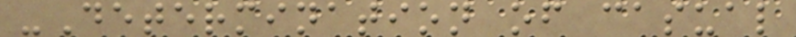-Determination of casual
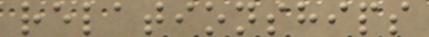relationships
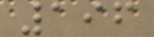196
